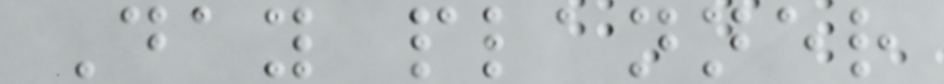Day planner
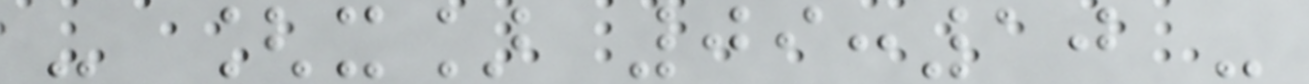- [x] 09:10 -
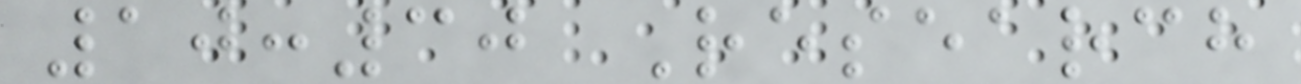10:30 Research
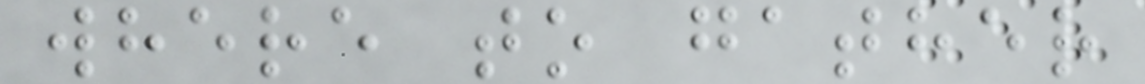where to gather
